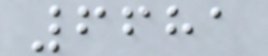6681
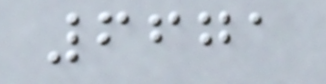6671
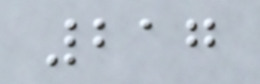217
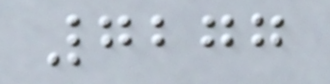7277
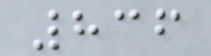836
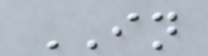IN
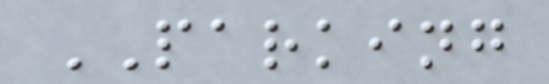PARKING
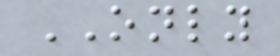ONLY
